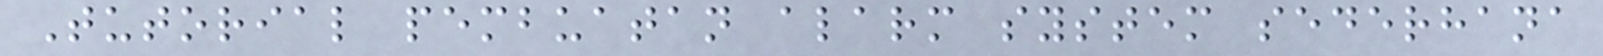Tutorial pembuatan alarm system sederhana
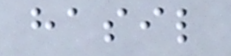hasil
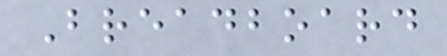Breadboard
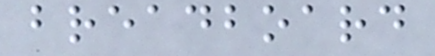breadboard
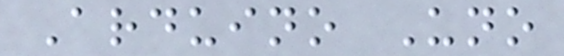Arduino Uno
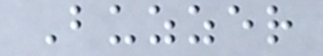Buzzer
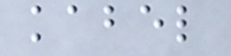kabel
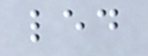led
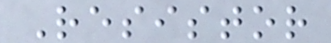Resistor
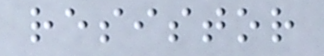resistor
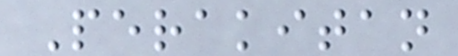Perakitan
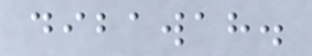dibawah.
